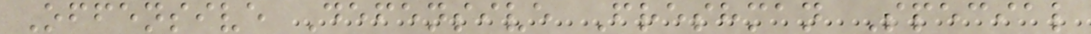Offensive Defensive Freshman Special
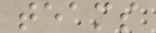teams
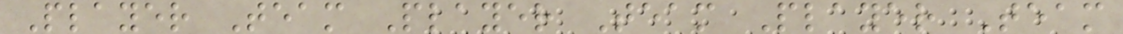Player Team Player Team Player Team
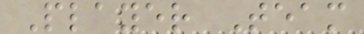Player Team
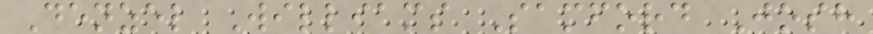Denzel Williams Samford Josh
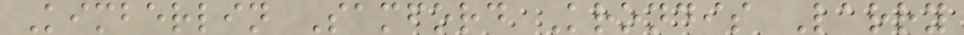Kimberlin Samford Krondis Larry
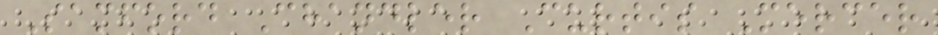Samford Chandler Curtis Mercer
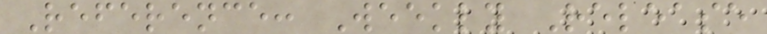Reference: Weekly Release
